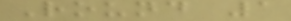Round 1
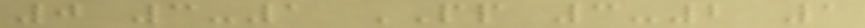0 3-1 PP 3-2 1
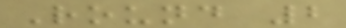Round 2
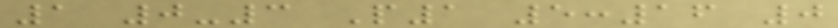1 0-3 P1 5:16 0
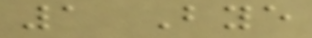1 Bye
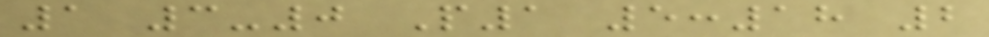1 3-0 P1 5:18 2
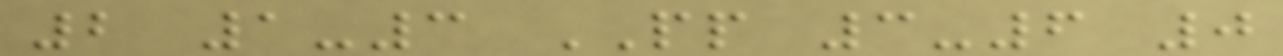2 1-3 PP 3-6 0
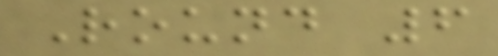Round 6
